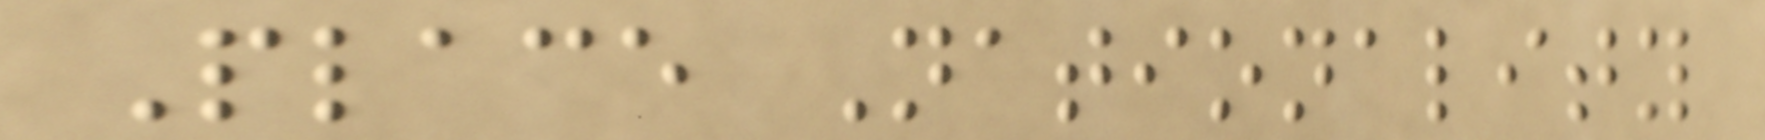Place Nationality
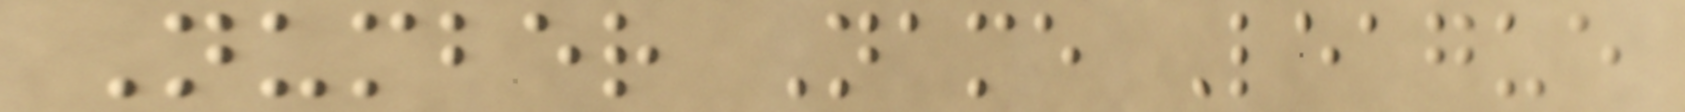Number Name League
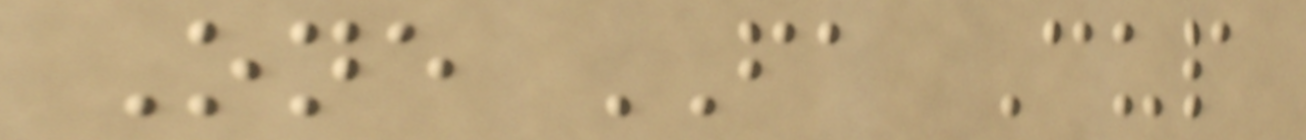One FA Cup
